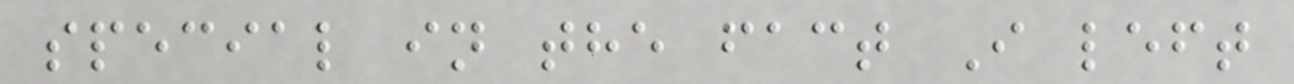special in the fact I left
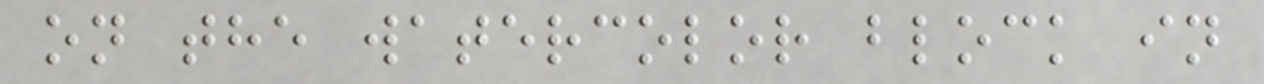on the watercolor block in
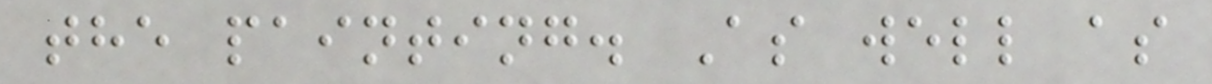the painting. As well as
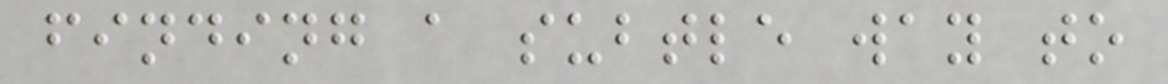finding a subtle way to
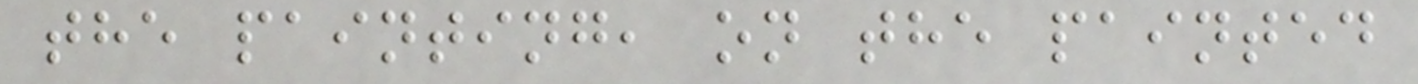the painting, on the painted
